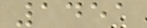1451
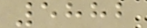5882
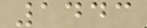1443
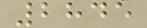2845
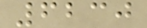6230
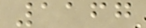1167
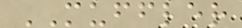MUFFLER
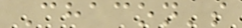Chacon's
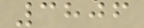3806
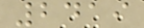2419
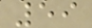59
